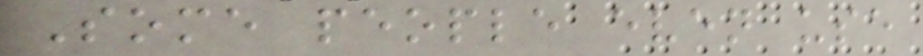Some people even use
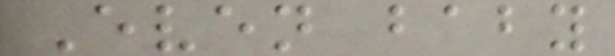Even baby
